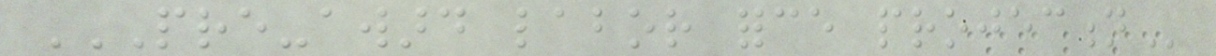PRE-AWARD LABOR FORCE PROJECTION
